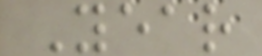Year
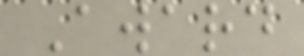Award
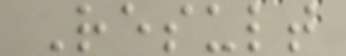Result
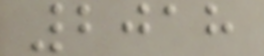2018
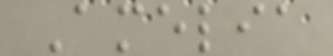Amelia
